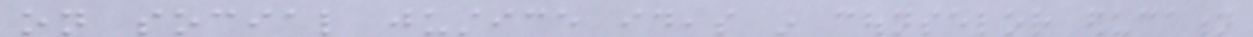on social justice ideas in counselor education
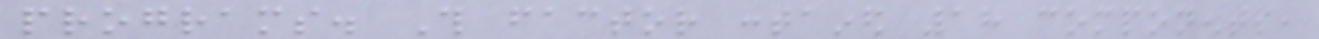programs. This factor contained 18 components,
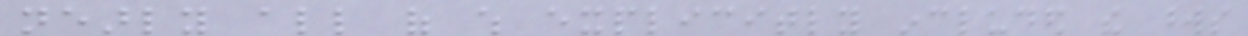nearly all of which explicitly included the words
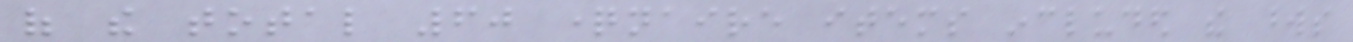of the total 60 questionnaire items included the words
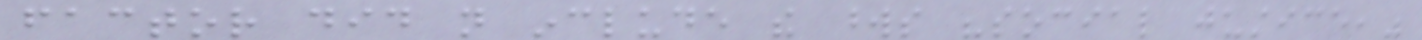factor did not include the words "social justice,"
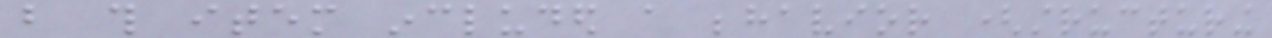but this item included a behavior (structuring
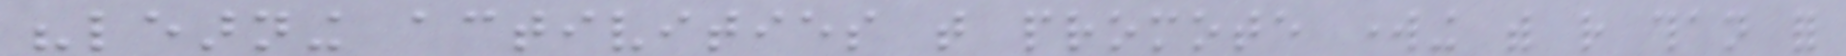"learning activities that promote working with rather than for
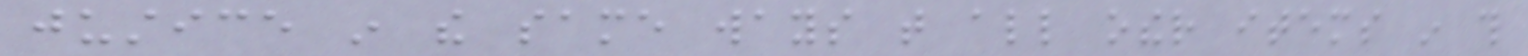justice in the same ways that all other items in this
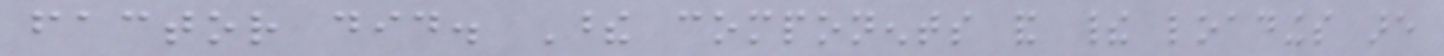factor did. These components and their loadings are
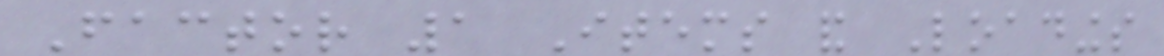Factor 1 Items and Loadings
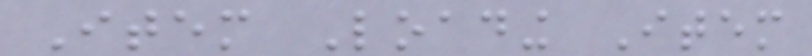Item Loading Item
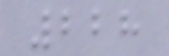228
